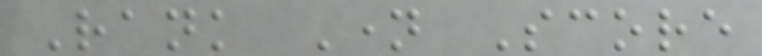Rank Name Score
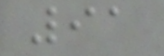91
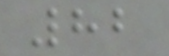82
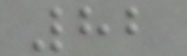82
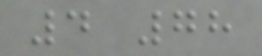4 78
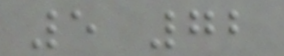5 72
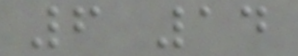6 14
